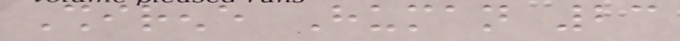Shirene Human 23
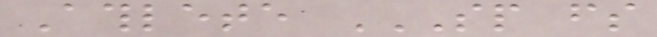Athlete SP FS
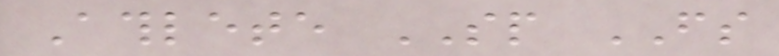Athlete SP FS
